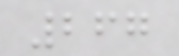267
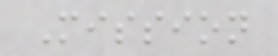Mission
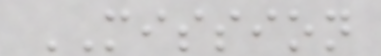MISSION
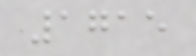1715
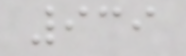939
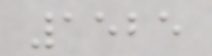1525
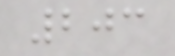203
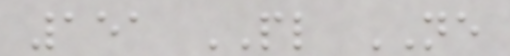151 PL NE
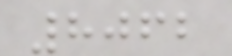8062
